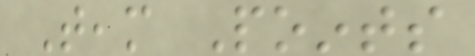Team Points
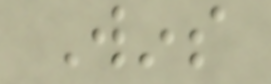Wins
